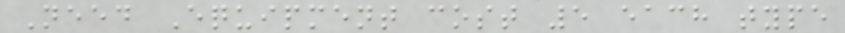Need Equipment cost 5 each type
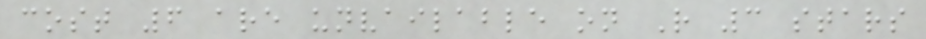cost 6 are unvailable on R 3 stars
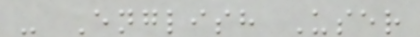- English User
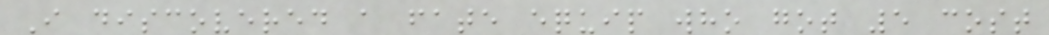I discovered a fate equip who got 5 cost
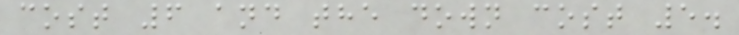cost 6 and the down cost 5.
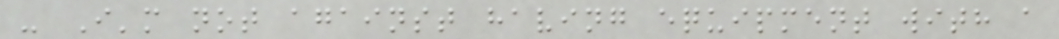- I'm not against having equipment with a
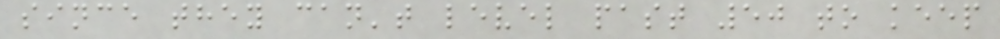since they can't level past 50 to keep
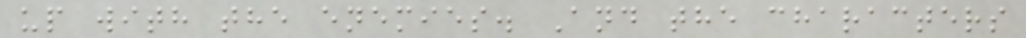up with the enemies. And the characters
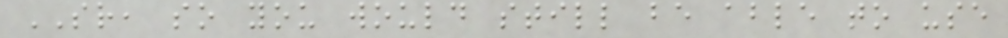SR, so you would still be able to use
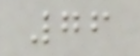76
